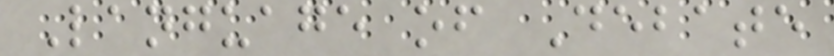Language of Debate
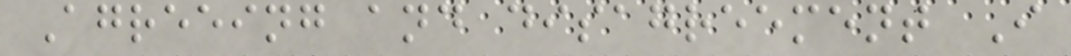Agreeing and disagreement I
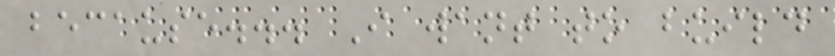because... I want to build
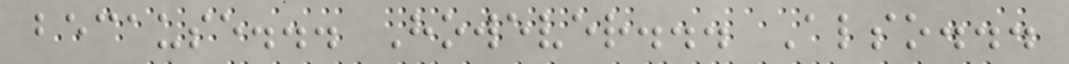because... However... Also...
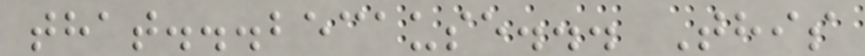that...because... This
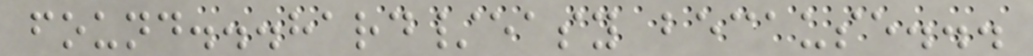found...hard/easy because...
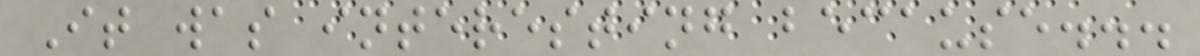It was interesting because...
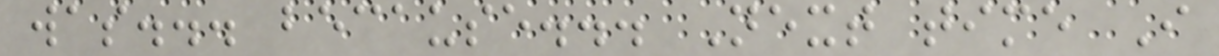was... because... Next time I
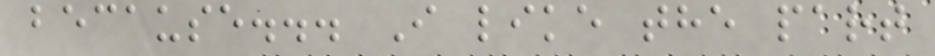because... I like the part
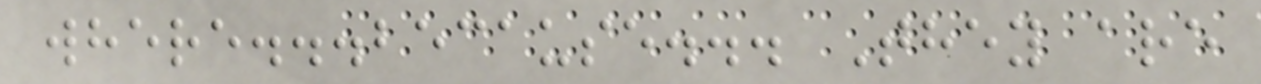where...because... They are
